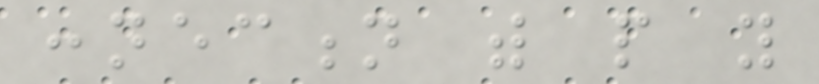connection with people you
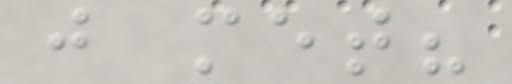just met?
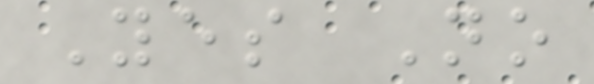Yes No
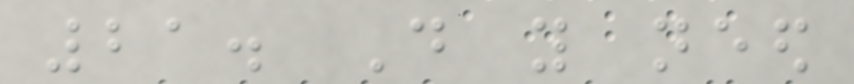21. Do you need
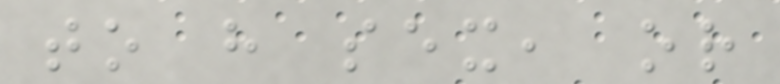to have sex, or
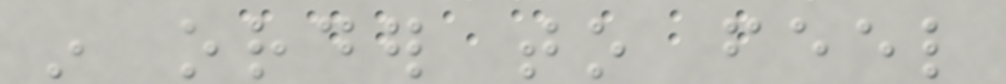in order to feel
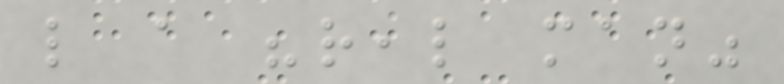like a "real man"
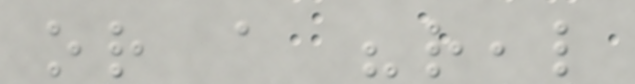or a "real
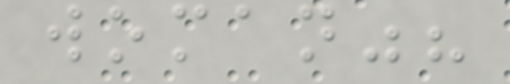woman"?
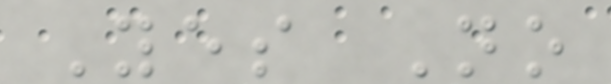Yes No
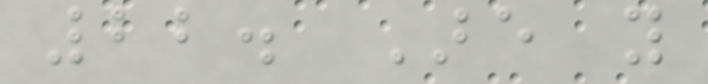22. Are you
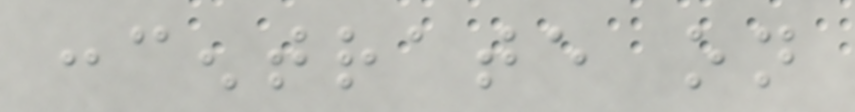concentrate on
